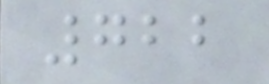722
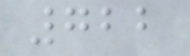722
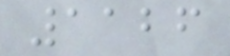1126
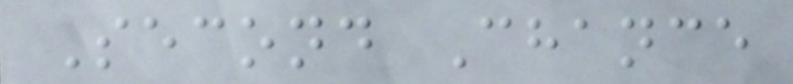Second Chance
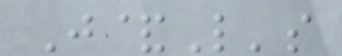J&L's
